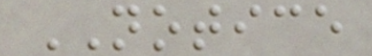NOTICE
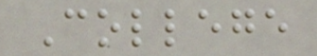College
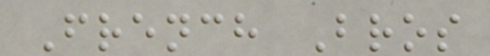French Bros
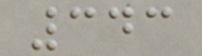343
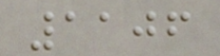1106
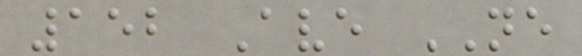152 Ave NE
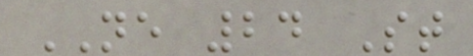NE 24 St
